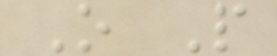O P
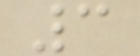3
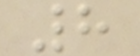8
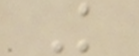K
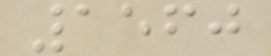1560
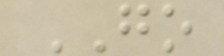GO
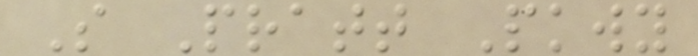S Pratt Pkwy
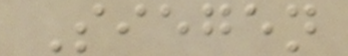Siegen
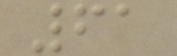61
